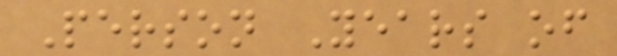Person Years of
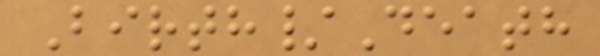Birth/Death
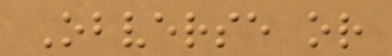Obverse or
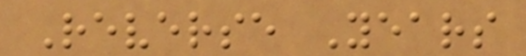Reverse Years
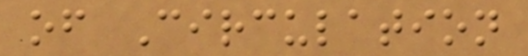of Circulation
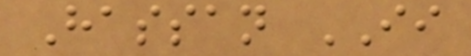Hassan II
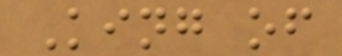King of
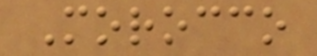Morocco
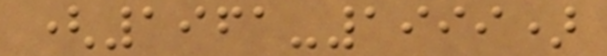(1961-1999)
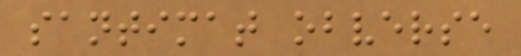santimat obverse
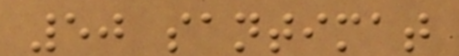50 santimat
